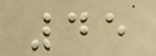45
